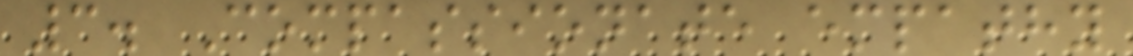3. Compassionate empathy
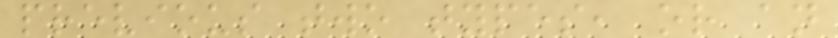previous two types, or an
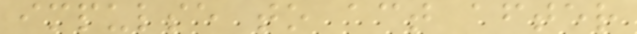impulse to act after
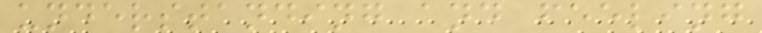understanding and feeling
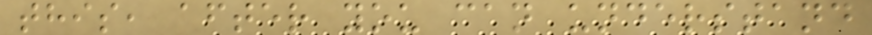this, after you can understand
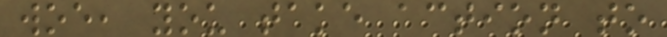woe, you take action to
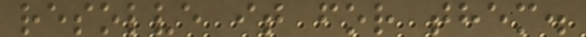resolve it for them.
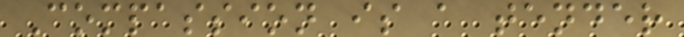Compassion is a tender
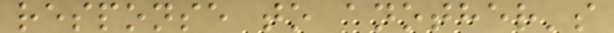response to another's
